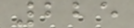225
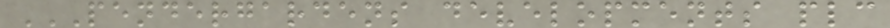PENDERGARDENS DEVELOPMENTS PLC
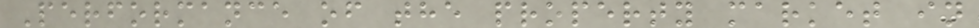Performance of the property market in
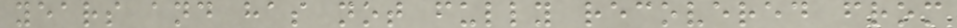years and has not fully recovered from
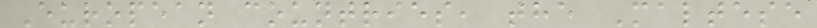European countries, the Maltese
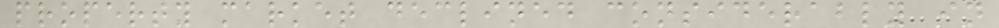property market declined considerably in
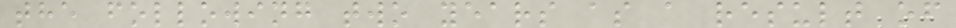the following two years as a result of
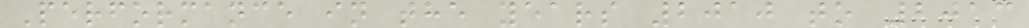Performance in the years 2010 to 2013
